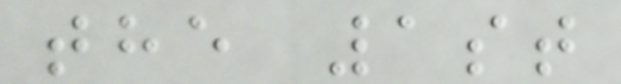the 1st
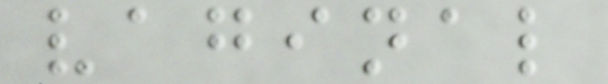vaginal
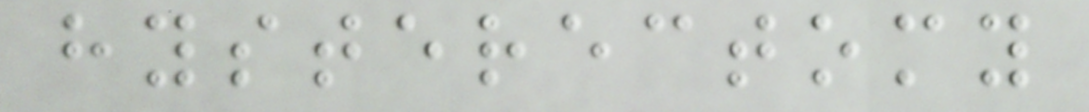hysterectomy
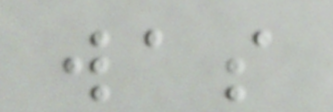was
